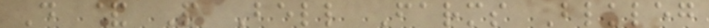D & P Bell Farms Blkleg
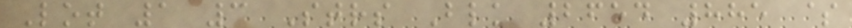Lot 1 3 Strs Blk 2654 885 $
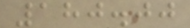180.00
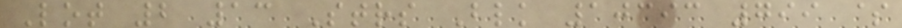Lot 2 13 Strs Blk 10393 799 $
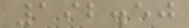192.50
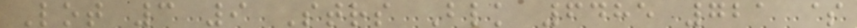Lot 3 9 Strs Blk 6485 721 $
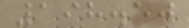198.50
